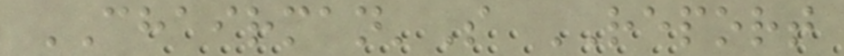CHAIRMAN'S REPORT
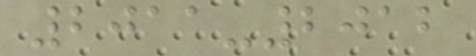2011-2012
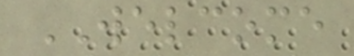WELCOME
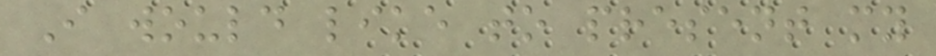I would like to present my
